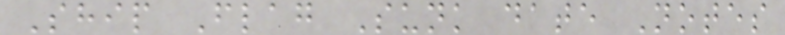Ship Flag Sunk date Notes
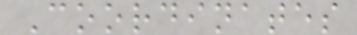Coordinates
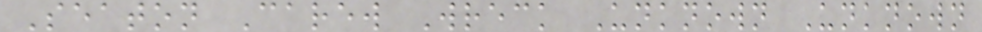Seaton Carew Wreck Unknown Unknown
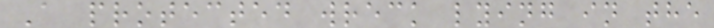A protected wreck lying in the
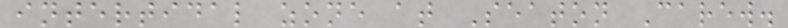intertidal zone at Seaton Carew.
